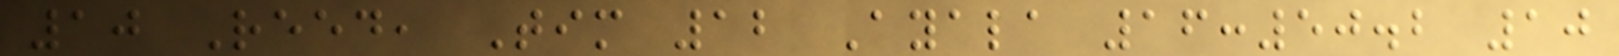10 Reed, Tim 12 Ayala 16:50.2 10
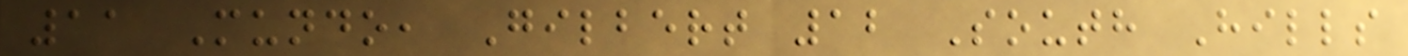11 Mundo, Gilbert 12 South Hills
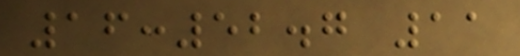16:52.7 11
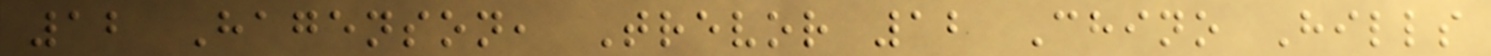12 Hagenson, Trevor 12 Chino Hills
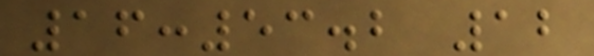16:53.2 12
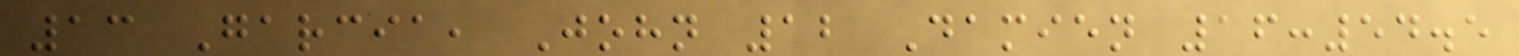13 Garcia, John 12 Damien 16:54.5
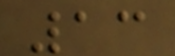13
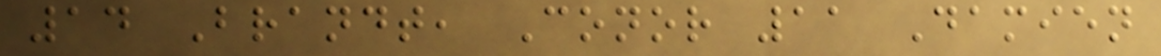14 Brandt, Conor 11 Damien
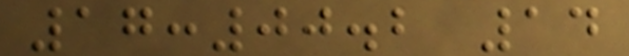17:00.2 14
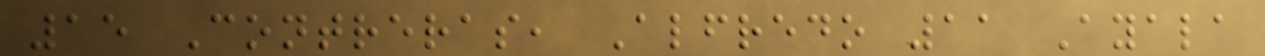15 Contreras, Alfredo 11 Ayala
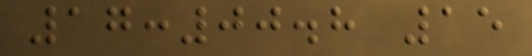17:00.8 15
